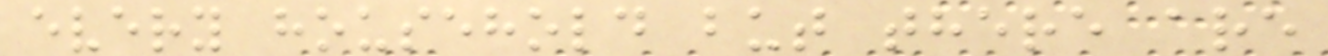every household but there are
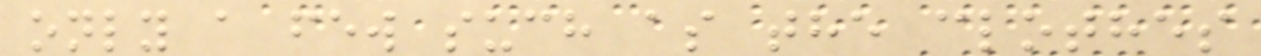only a few such as the clothes
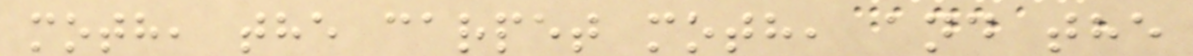moth, the carpet moth, and the
